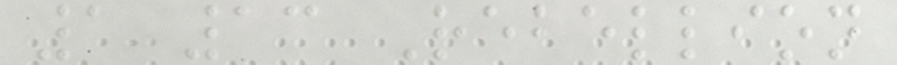1 13 Rebellion
